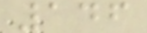146
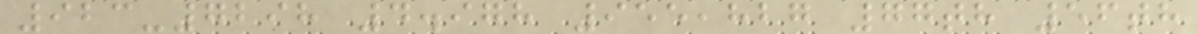923-7298 4.978 955,827 77th 56th
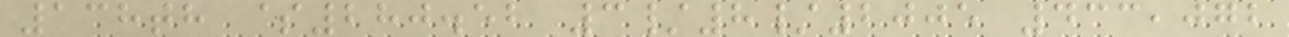138th $280.52 3/8/2005 433,072
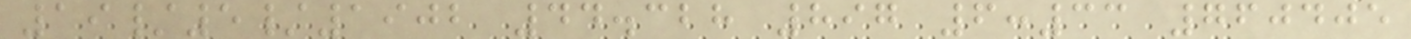19/5/1902 44.328 897 6:33 760405
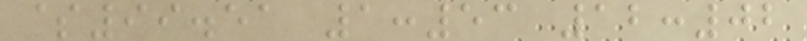$99.51 1:53 12:02
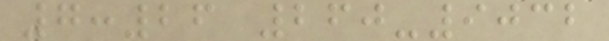7:26 260-9032
